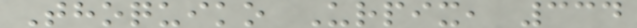Thoquiko Urpix, 334
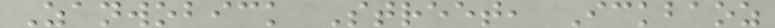Zanwobick Street, Ickbaoz
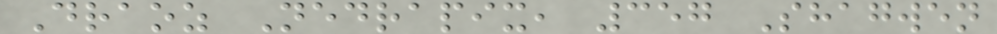Draoz Nedrapix, 357 Shagwen
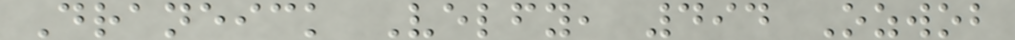Draneick Velfy, 494 Ozwob
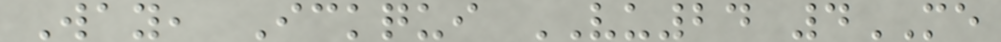Way, Ickqui VU24 4ME
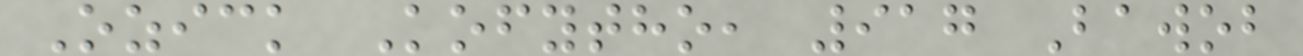Ozick Kofytho, 917 Bawob
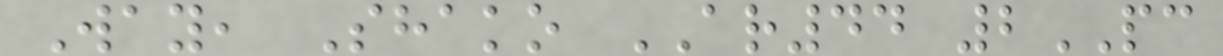Way, Shako AR44 2PC
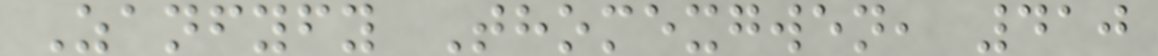Zanfyfy Thomexgwen, 410
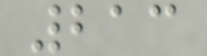213
